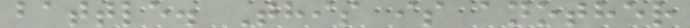battle. This is another
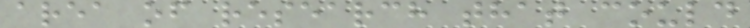area of research that could
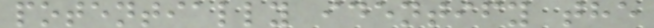potentially identify the
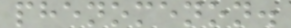phenomenon.
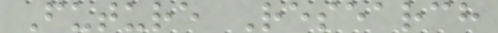Future Research
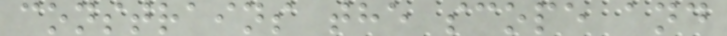constrains the scope and
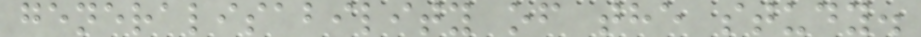generalisability of the study.
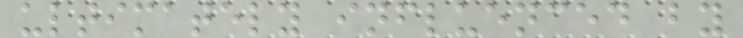ultimately influenced by
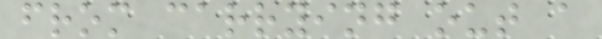from carrying out a
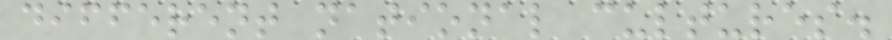different national cultures.
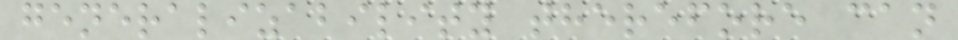generalizability therefore can
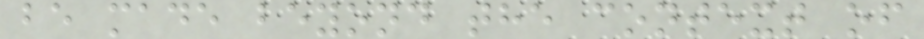be made beyond the context of
